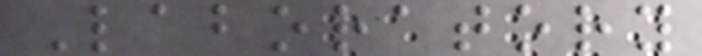Laboratory
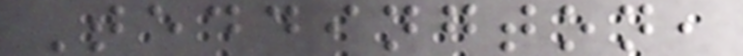Teddington,
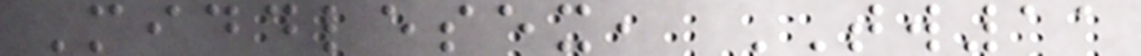Middlesex, TW11
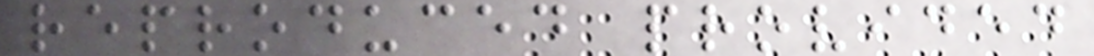reproduced provided
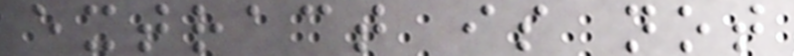extract is not
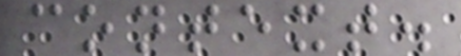context.
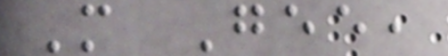M Gee,
